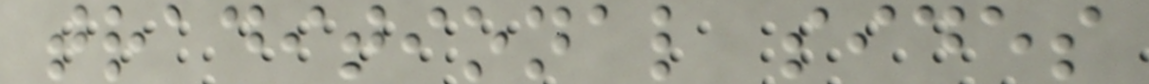traditional sides
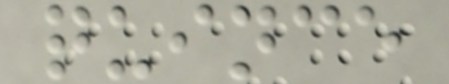quince
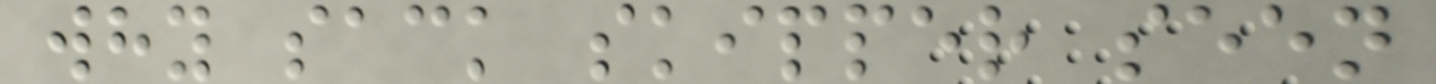why sack skipper seen
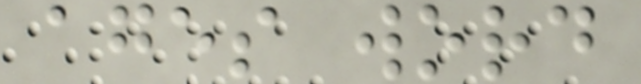ages word
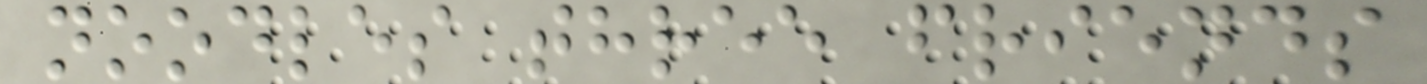noodles three friends
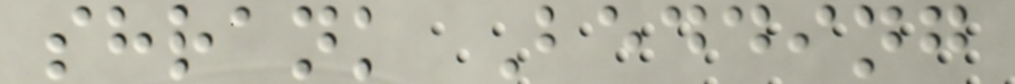shrank Bedding
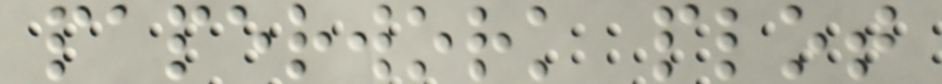paperwork plot
